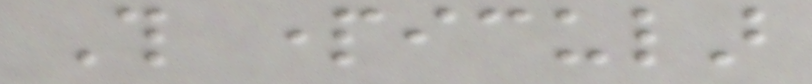This particular
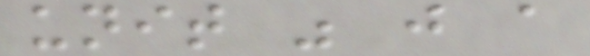unit was just a
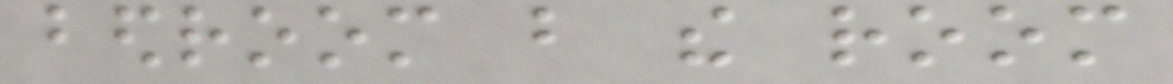bedroom but the room
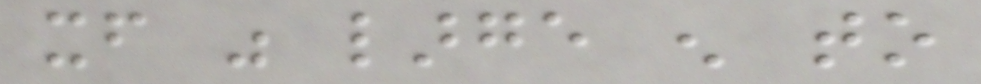itself was large enough to
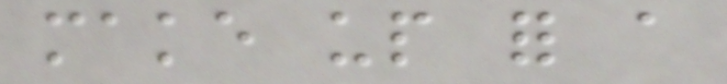make up for a
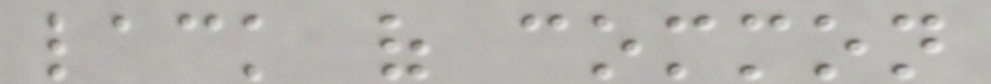lack of common
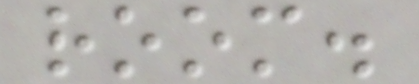room.
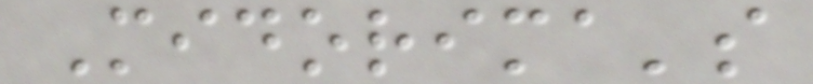Midorima's
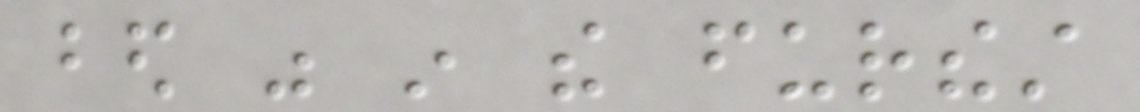bed was in the furthest
